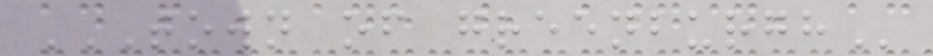TOWN OF GREENBURGH
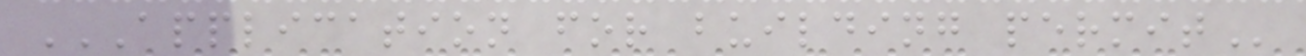APPLICATION FOR BUILDING PERMIT
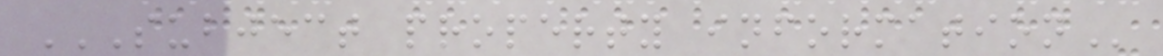SUBJECT PROPERTY INFORMATION
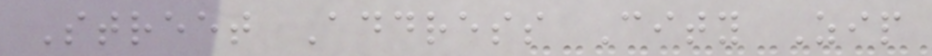Street Address City Zip
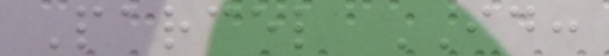Parcel ID:
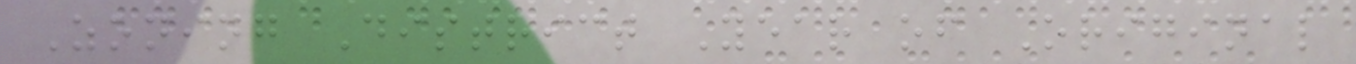Zoning District Year of Original
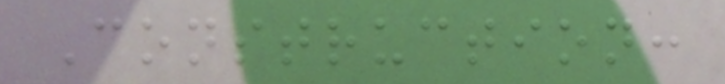Construction:
